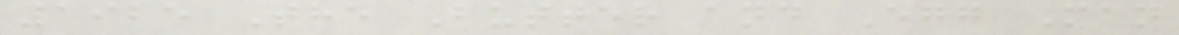1925 The Butter and Egg Man
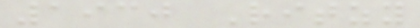1930 Ritzy
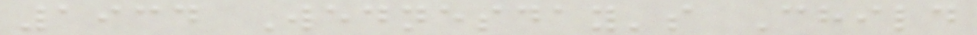1934 Wednesday's Child
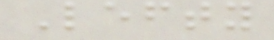Lefty
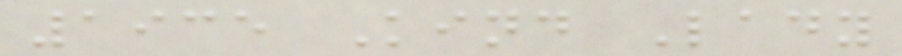1935 Kind Lady
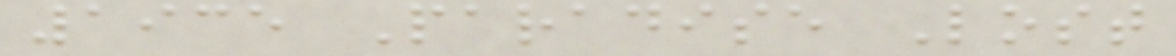1935 Paradise Lost
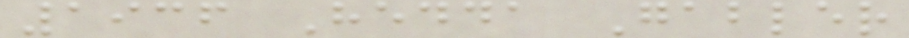1936 Hedda Gabler
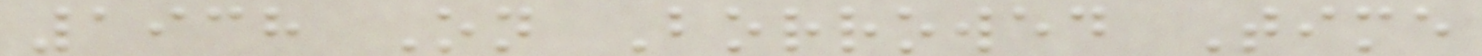1938 On Borrowed Time
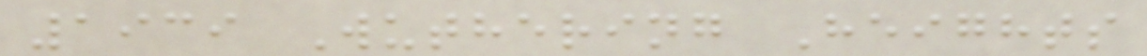1939 Wuthering Heights
